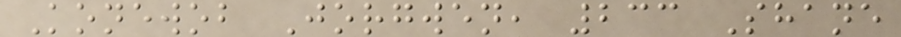Konewob Jorgwen, 233 Shane
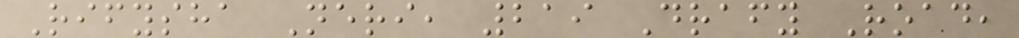Rifysha Neri, 219 Drafy Road,
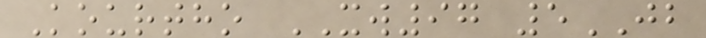Kourtho XW97 5JB
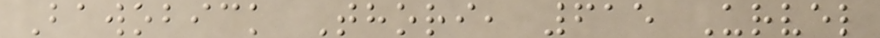Bawobick Thori, 615 Urvel
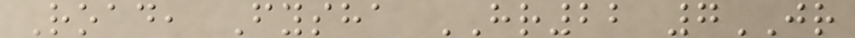Road, Fysha HR22 7JR
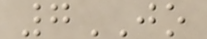7JO
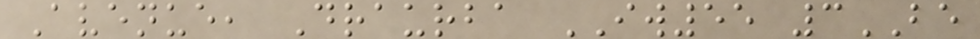Avenue, Draurba IW55 3BE
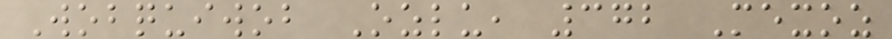Wobquiwob Ozlu, 372 Mexoz
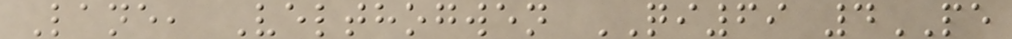Lane, Velthogwen QI69 4PE
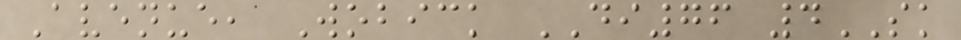Avenue, Wobick DI76 4SK
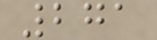271
